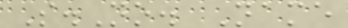S.No. Name
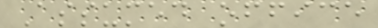Assumed office
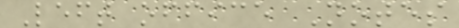Left office Notes
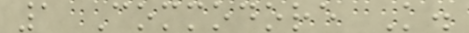1 Commodore K.
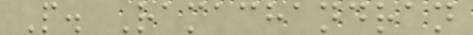P. Ramachandran
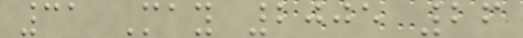31 May 2005 26
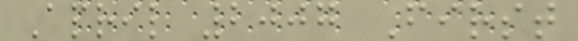April 2007 First
